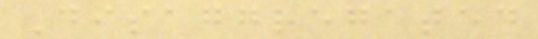Disaggregated
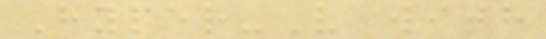Hyper-V with
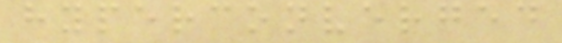hyperconverged
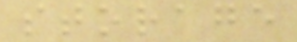storage
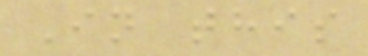In this
